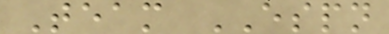Team ESPN
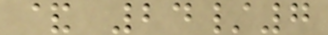& 24/7
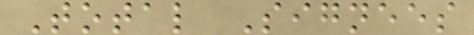Total Signees
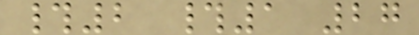#2 #1 27
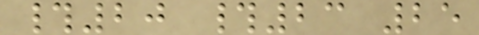#20 #23 25
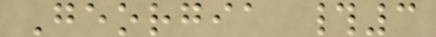Georgia #3
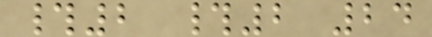#2 #2 24
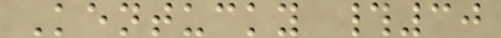Kentucky #30
